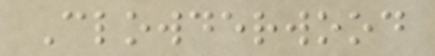Clowderwood
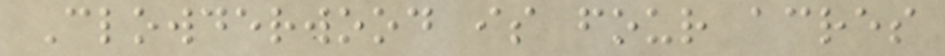Clowderwood is four acres
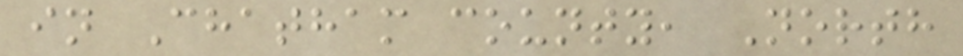in Chatham county, North
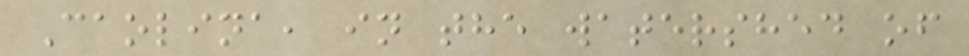Caolina, in the watershed of
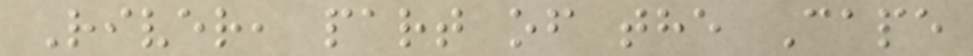River, part of the Cape
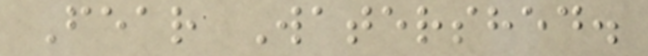Fear Watershed.
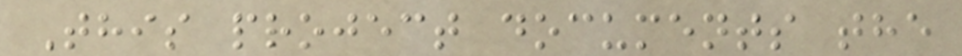This project documents the
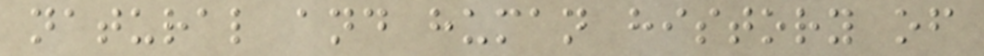natural and human history of
